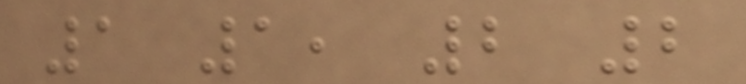1 1, 2 2
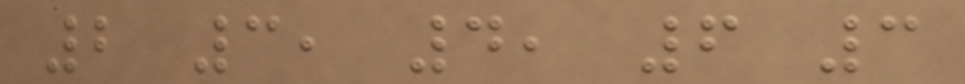2 3, 4, 6 3
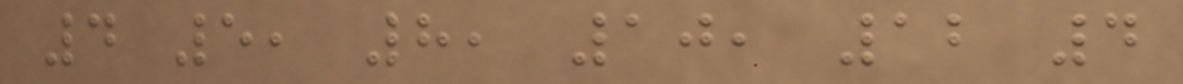4 5, 8, 10, 12 4
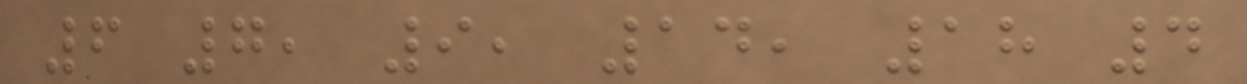6 7, 9, 14, 18 4
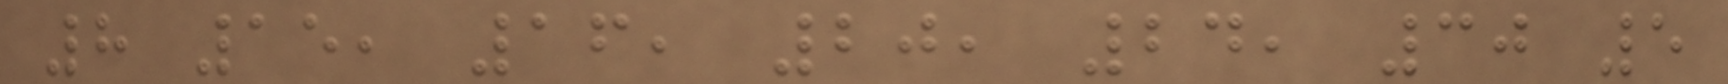8 15, 16, 20, 24, 30 5
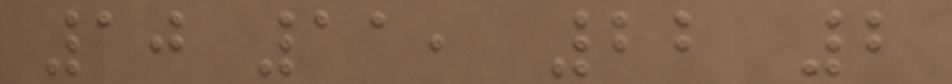10 11, 22 2
